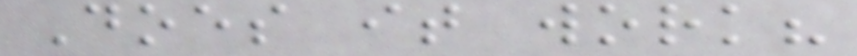Does it work?
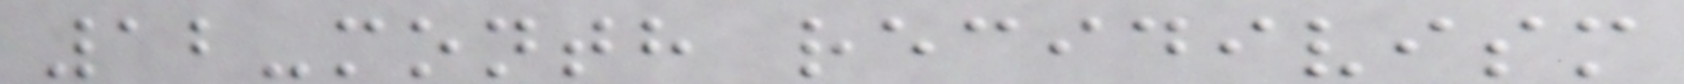12-month recidivism
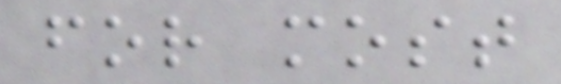for most
